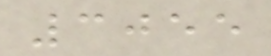3055
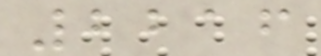2216
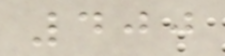400
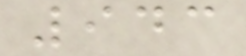943
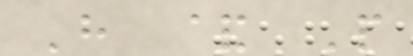H & P
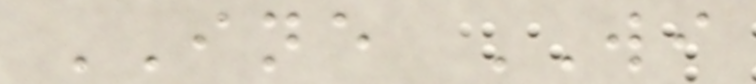INE WI
